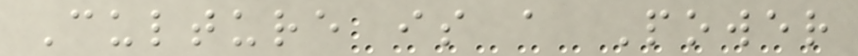Culture is a Power
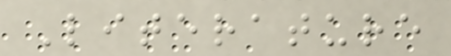Literature
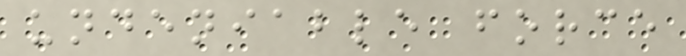undeniable force
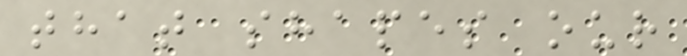that shapes our
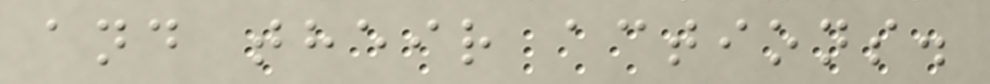and their actions.
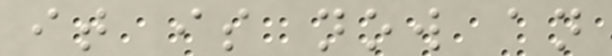it is now an
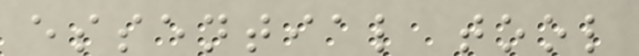essential tool
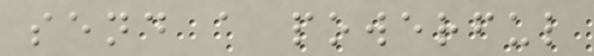send a powerful
